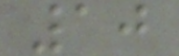10
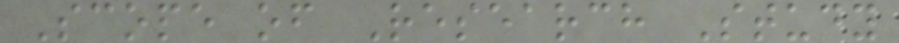Scope of Research Study
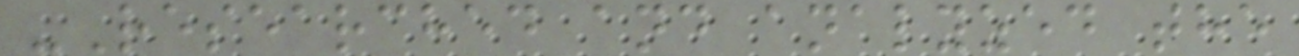-Researched and analyzed the
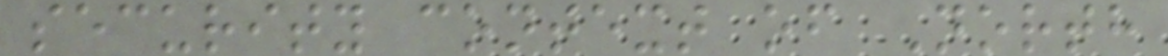security context of North
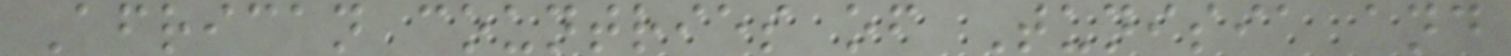African countries of Tunisia and
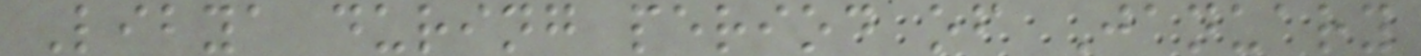Libya during period of January
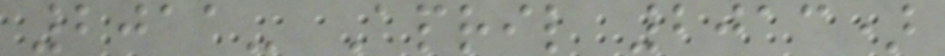2011- April 2013)
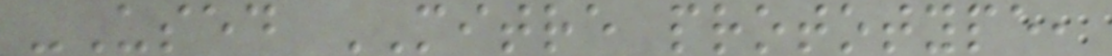-Used MITRE prototype,
